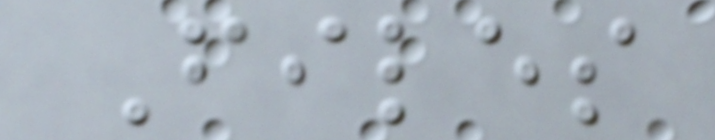Files
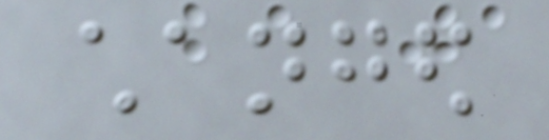changed
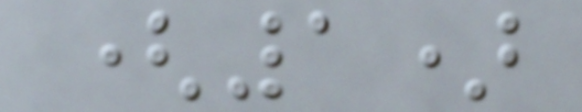(1)
